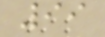99
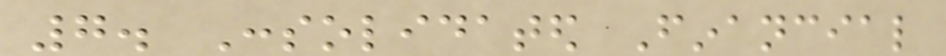7. Consolidated Financial
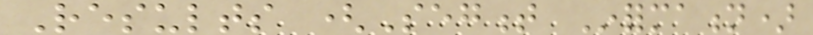Results (Segment Information)
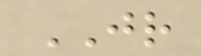JR
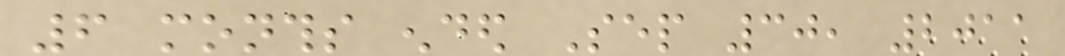6 months ended Sep 30, 2011
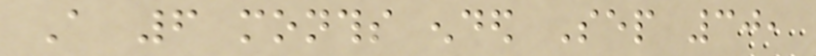A 6 months ended Sep 30,
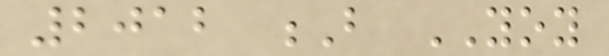2012 B YOY
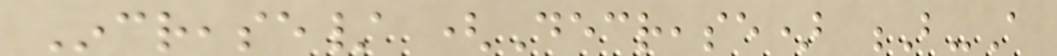Increase/ (Decrease) B-A
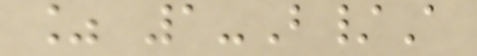% 1-B/A
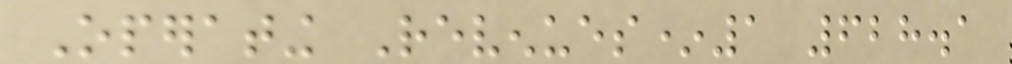Operating Revenues*1 628.1
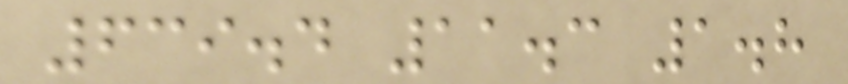639.4 11.3 1.8
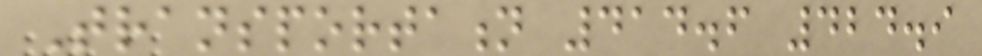Transportation 414.6 424.9
